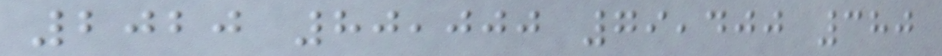2020 80,000 79,400 380
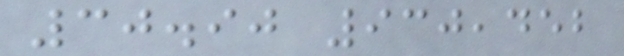30.90 930,452
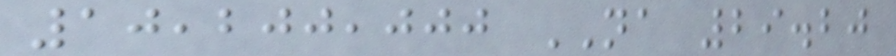10,200,000 NA 29.20
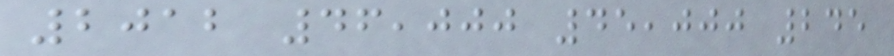2012 46,000 45,000 245
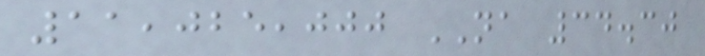11,025,000 NA 34.30
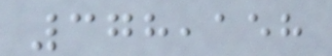378,158
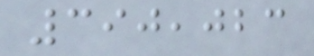390,023
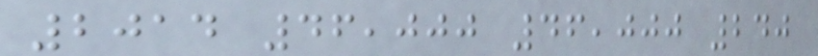2014 46,000 46,000 240
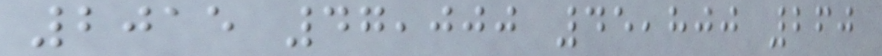2015 47,000 45,800 260
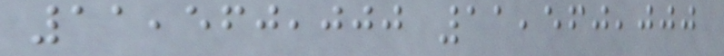11,560,000 11,560,000
